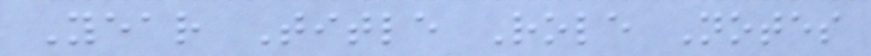Year Title Role Notes
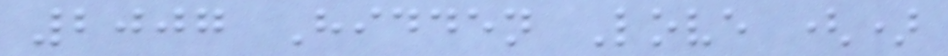2007 Hidden Love ()
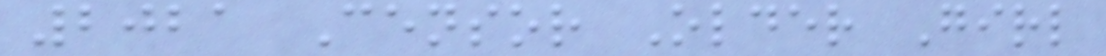2021 Censor Older Girl
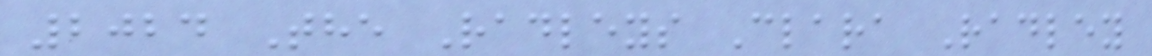2024 The Radleys Clara Radley
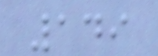149
